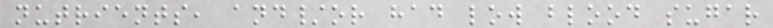nutrients, and/or had low blood sugar
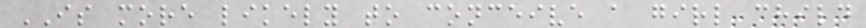IS more likely to conceive a girl child
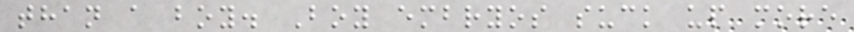than a boy. Boy embryos suck up more
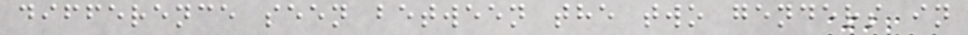difference seen between the two genders in
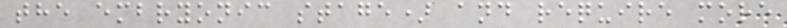the embryonic stage) and require more
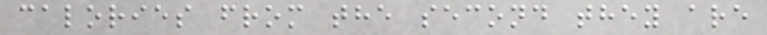calories from the second they are
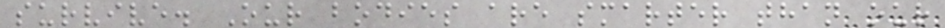survive. Our bodies are smarter than our
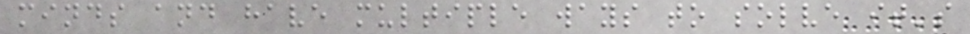minds and have multiple ways to solve it's
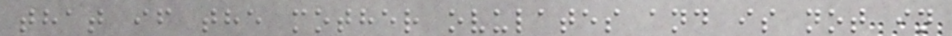that if the mother ovulates and is not in
